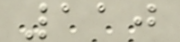110
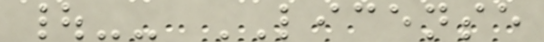|-- LICENSE
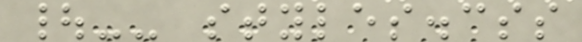|-- styles.css
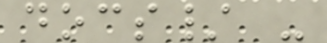docs/ -
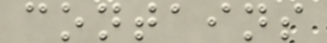contains
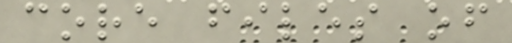core files of
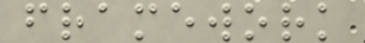framework
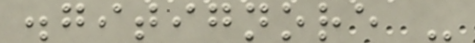.gitignore -
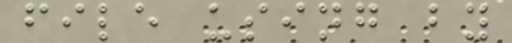file using by
